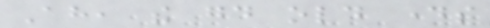Ah, the good old days
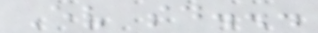Ev said...
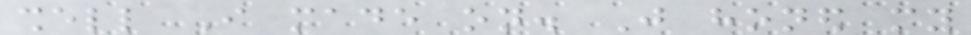shell I made on. Just honed my
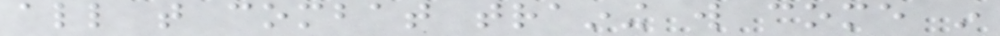all that combat training will come in
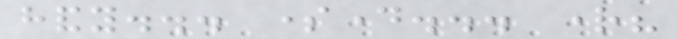handy... someday... right?
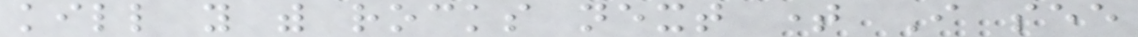kill you with rocks next time I see
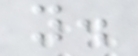you.
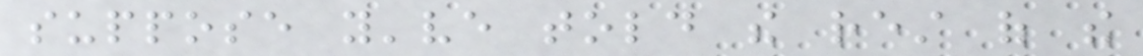suppose you've told the rest of the
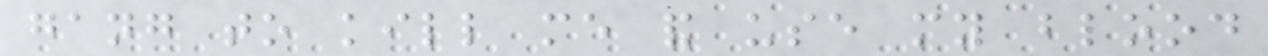gang to kill me and use my blood
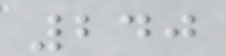240
